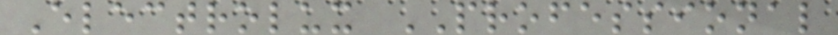Electrolux PROFESSIONAL
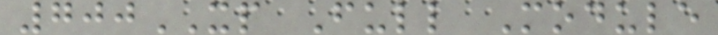700XP Full Module
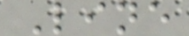Line
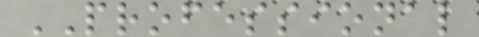PROFESSIONAL
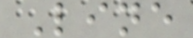Line
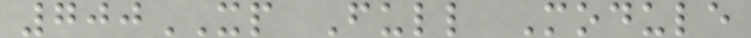700XP Full Module
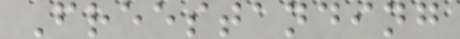Freestanding
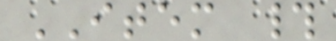ITEM #
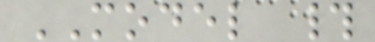MODEL #
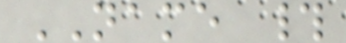NAME #
